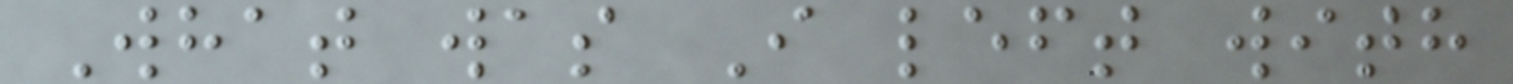What was I left with
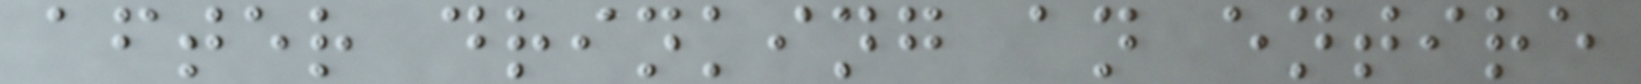after drinking an entire
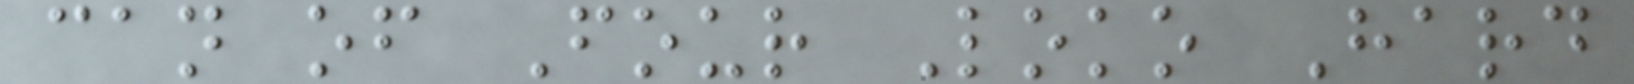can of Four Loko Hard
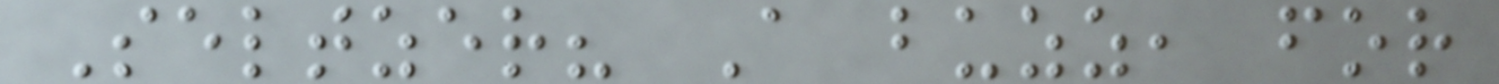Seltzer? A buzz, for
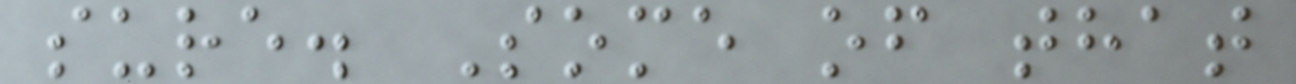sure. Some of that
